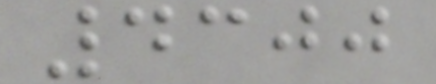4300
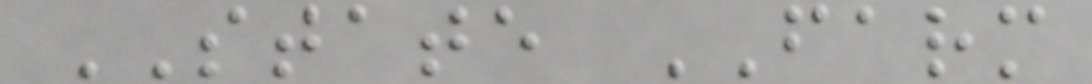STATE FARM
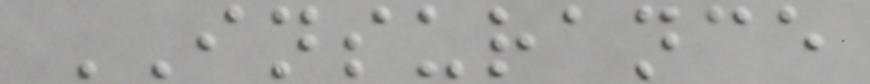INSURANCE
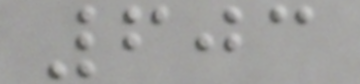603
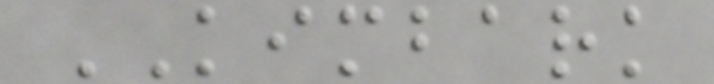KIMBARK
